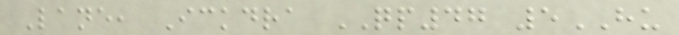Lane, Ickdra QP47 5HU
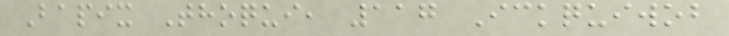Bapix Thoqui, 117 Ickquiwob
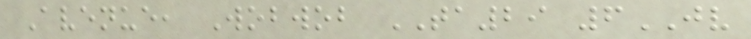Avenue, Wobwob TA29 6JV
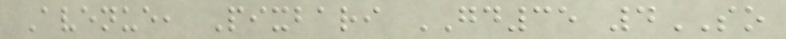Avenue, Pixbari GD35 4SO
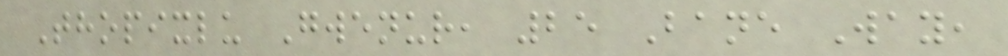Thopixlu Gwenur, 25 Bane Way,
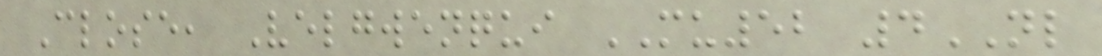Close, Velgwenqui MU52 4NL
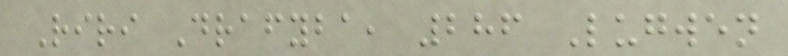Riri Drafyba, 286 Lugwen
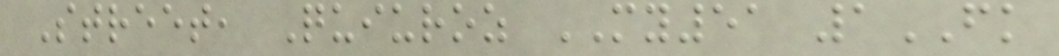Street, Quiuroz MY51 1FK
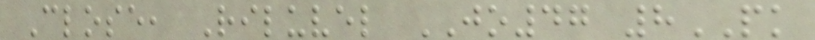Close, Riluvel JO47 8PK
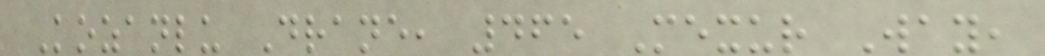Kozanlu Drane, 465 Mexur Way,
